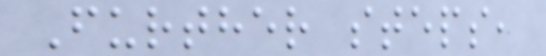Further steps,
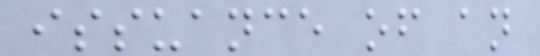issuance of an
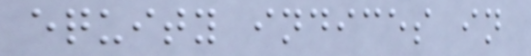equity indices in
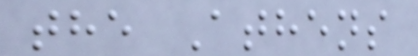the Athens
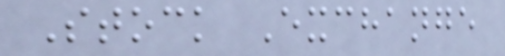Stock Exchange
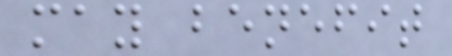may benefit
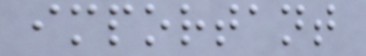important
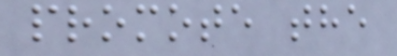promote the
